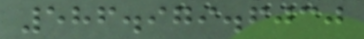586.979.6030
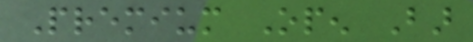Premium Open Bar
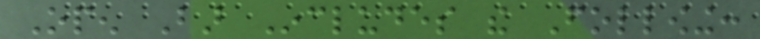Open Bar Includes the Following:
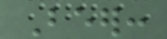Beer:
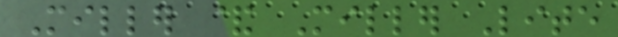Miller & Miller Lite
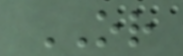OR
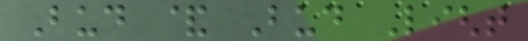Bud & Bud Light
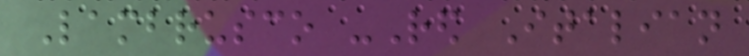Lambrusco -Red Italian
